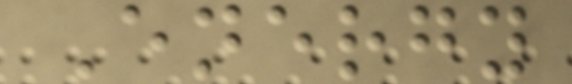Energy
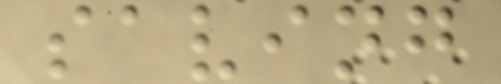saving
